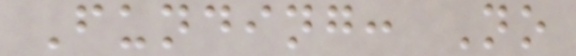Funding: No
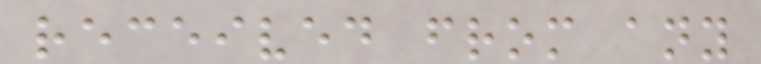received from any
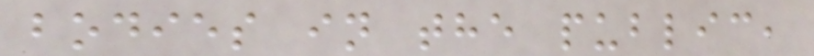bodies in the public,
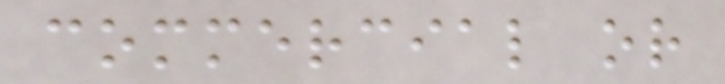commercial or
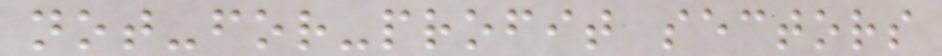not-for-profit sectors
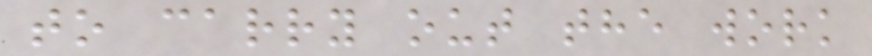to carry out the work
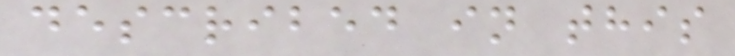described in this
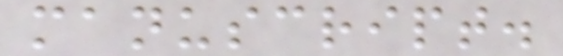manuscript.
